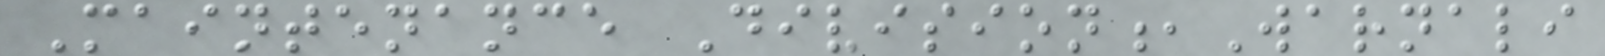Maintenance Division,Warnali
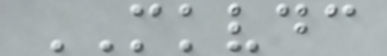MKVDC
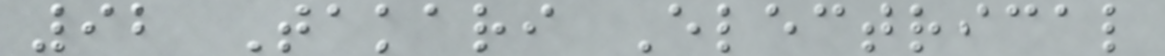92 Takari Electrical
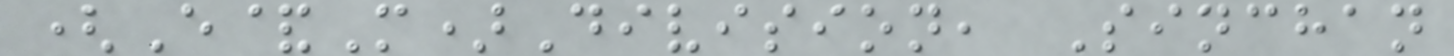(E&M)Division, Sinchan
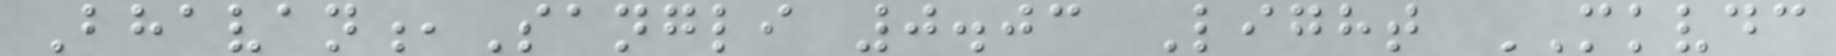Bhavan,Sangli 0.03 Light MKVDC
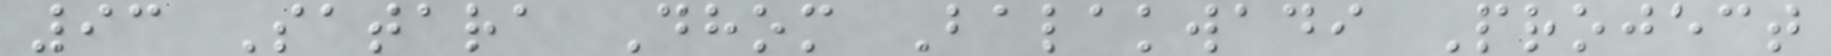93 Satara Dhom Balakwadi Project
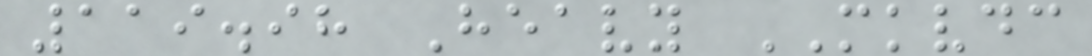119.98 Heavy MKVDC
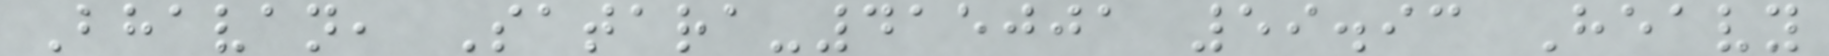Bhavan, Satara-415001 59.93 Heavy
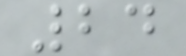24
